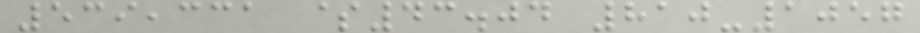539,331 $43.04 810-1057
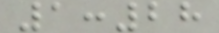1:28
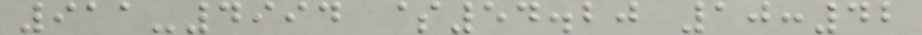911-4994 $54.20 10:42
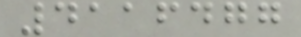4116477
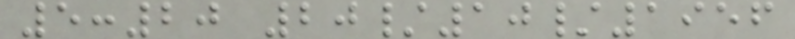5:20 20/10/1956
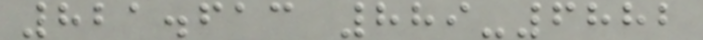821.613 889-6882
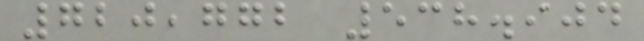720,772 538.904
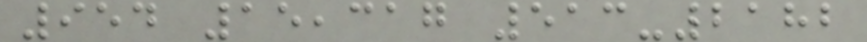954 15,317 513-2182
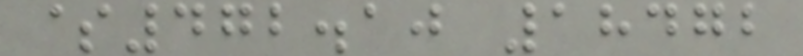$472.10 18472
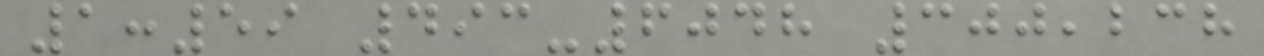1:59 493-6048 300,238
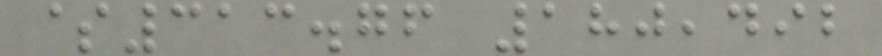$313.76 180,492
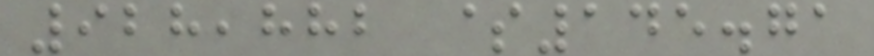928,882 $145.71
